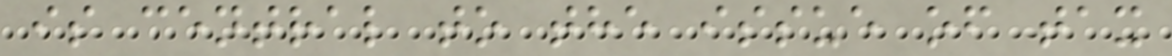is central to the issue of tax
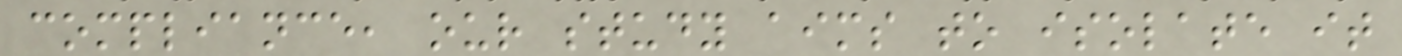compliance, our study aims to isolate it
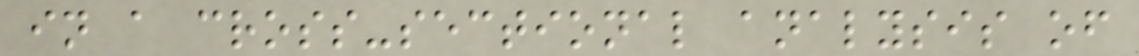in a cross-sectional analysis of
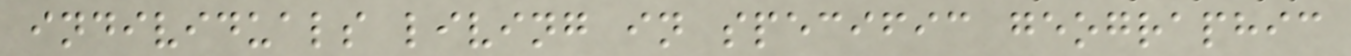individuals living in specific geographic
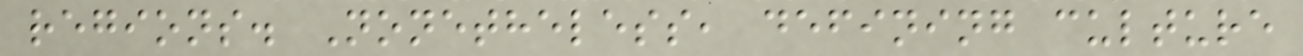regions. Nonetheless, defining culture
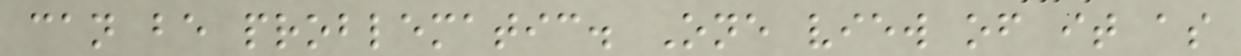can be problematic. One view of it as
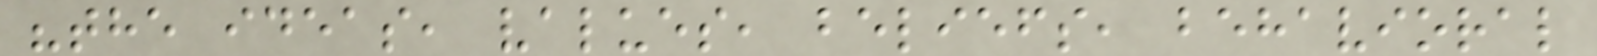"the ideas, values, beliefs, behavioral
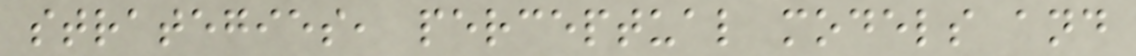strategies, perceptual models and
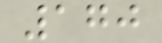170
